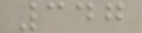347
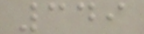349
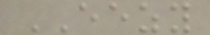EEZY
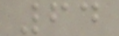64
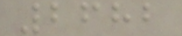2682
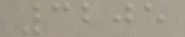3205
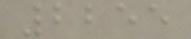2255
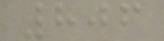806
